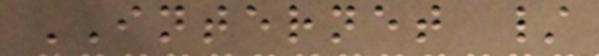INTERNET /
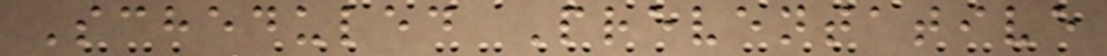Scheduled Preventative
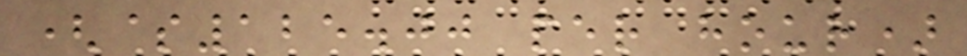($125.00 per hour)
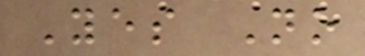Yes No
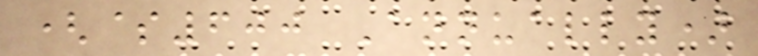($600 Annually)
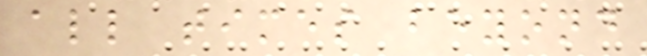all times beyond
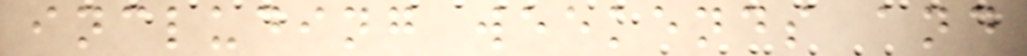including weekends and
